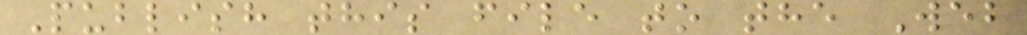Publish this file to the Web
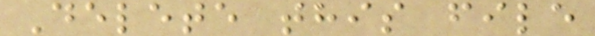Delete this file
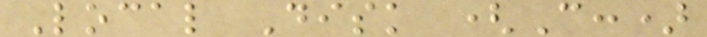Local Disk (C:)
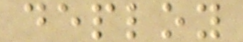deploy
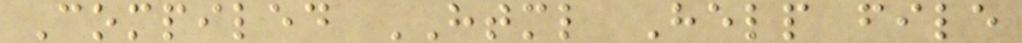Compiled HTML Help file
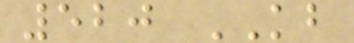520 KB
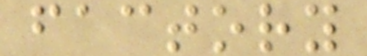factory
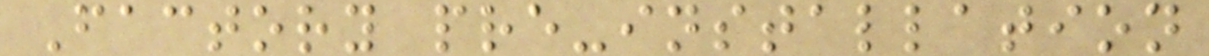Factory pre-installation
